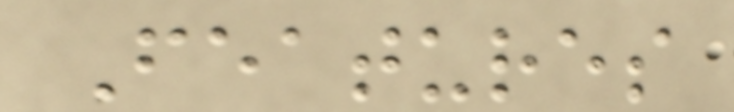Features
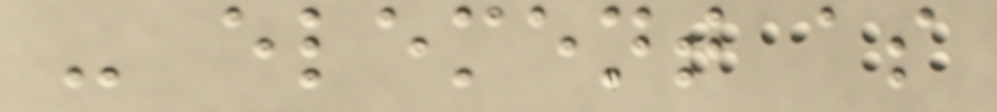- element as
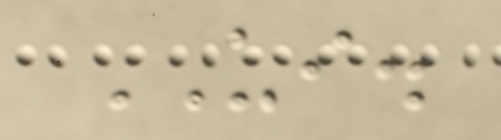UI.
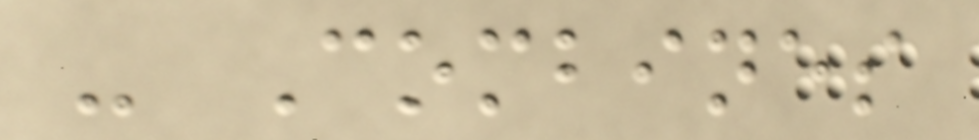- Combines
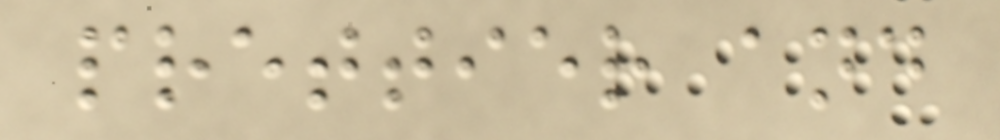prettier and
